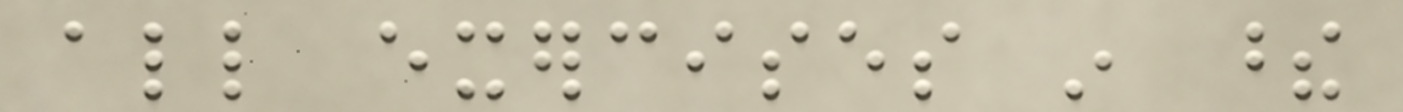all exercises in these
